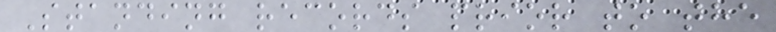Standing records prior to the
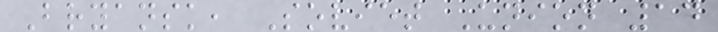Bryansk, Soviet Union 14
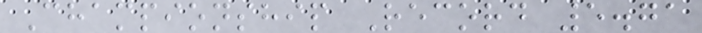Championship Record 5.71
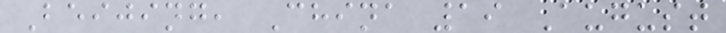Beijing, China 19 August
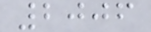2006
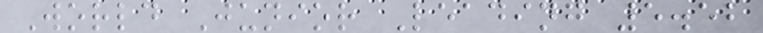World Junior Leading 5.52
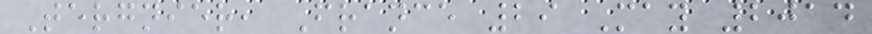Tergnier, France 29 May 2014
